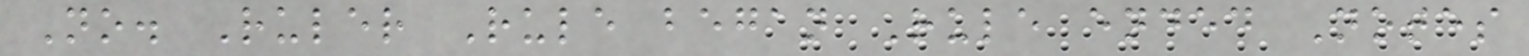No. Ruler Rule began Rule ended Notes
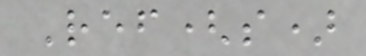Ref(s)
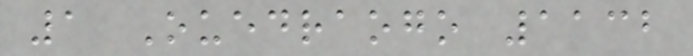1 Ouedraogo 1132
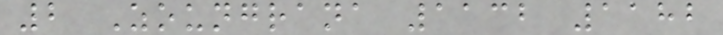2 Zoungrana 1132 1182
